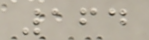164
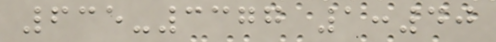635-3377 1:40
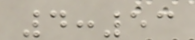4:53
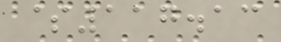$117.13
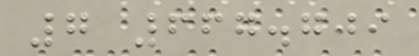7 667.709
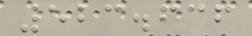523.636
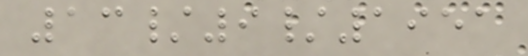13/9/1951
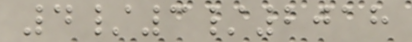4/3/2018
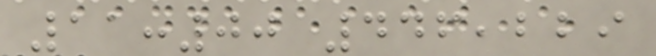11:00 446,229
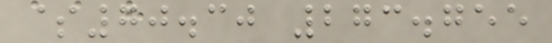$70.30 273.755
